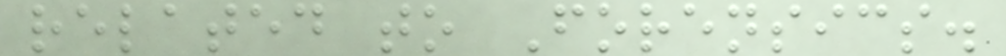related to Forensics.
